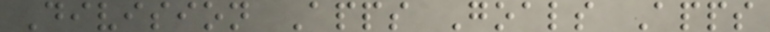Division Apps Goals Apps
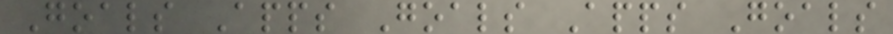Goals Apps Goals Apps Goals
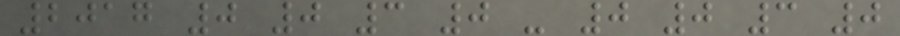2017 0 0 3 0 - 0 0 3 0
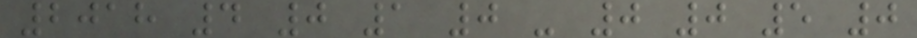2018 4 0 1 0 - 0 0 5 0
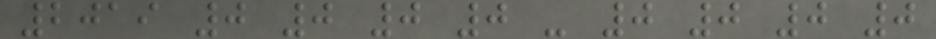2019 0 0 0 0 - 0 0 0 0
